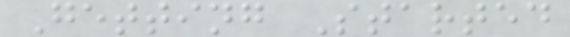Getting Started
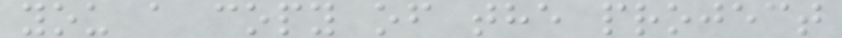you a copy of the project
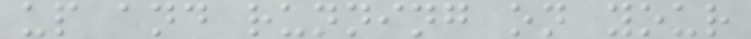up and running on your
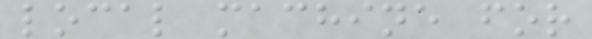local machine for
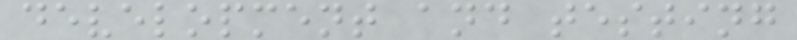development and testing
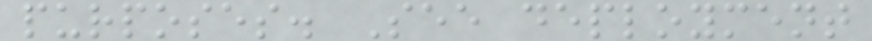purposes. See deployment
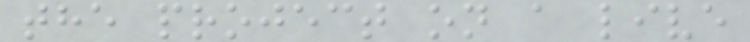the project on a live
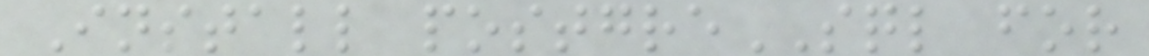Install postgreSQL for
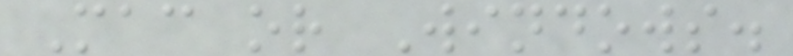Mac or Windows.
